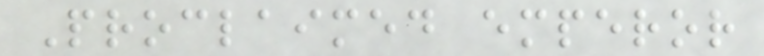Proclaimed emperor
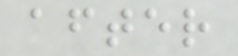after
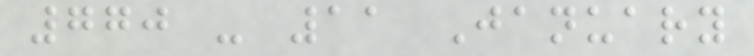770 - 11 January
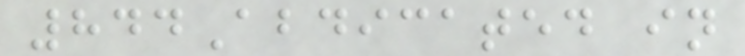844Abdicated in
